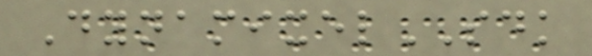DynamixelSDK
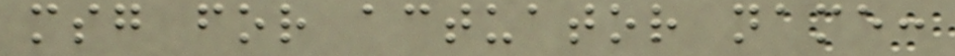msg for actuator name:
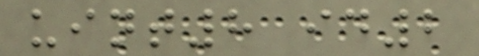uint8 id2
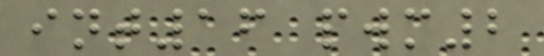int16 pwm2
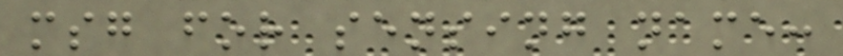msg for sensing name:
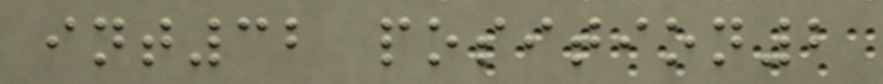int32 position2
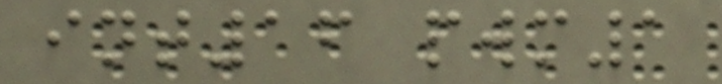int16 pwm1
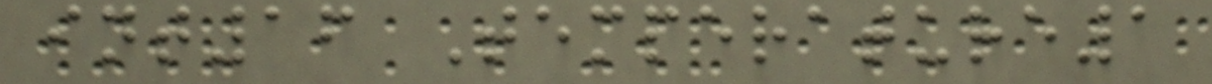int16 Temperature1
